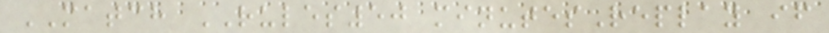MATCH RULES50 minutesReplay if
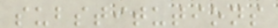substitutions
